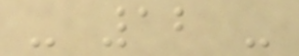- 12 -
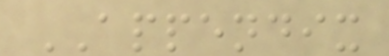APPENDIX
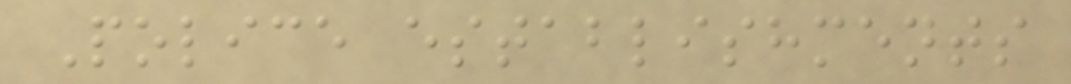Police establishments
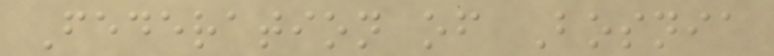Federation of Bosnia
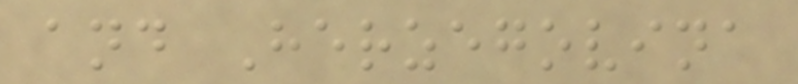and Herzegovina
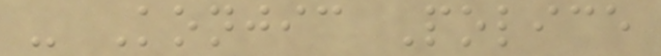- Konjic Police
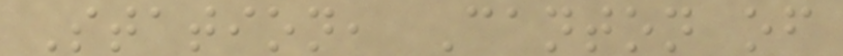Station, Canton of
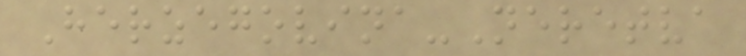Herzegovina-Neretva
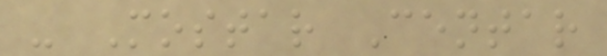- Mostar Centar
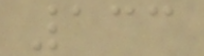133
